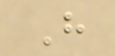H
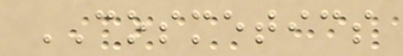COSMETICS
